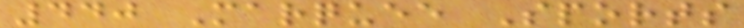440 Marquee Sports
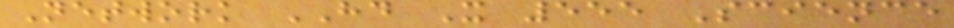Network HD X 555 Science
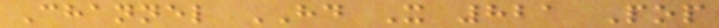Channel HD X 821 Pop
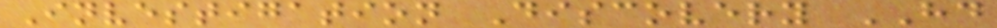Investigation Discovery HD
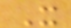X
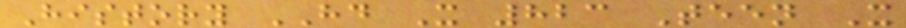History HD X 823 Teen X
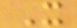X
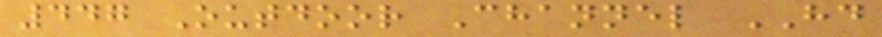447 Outdoor Channel HD
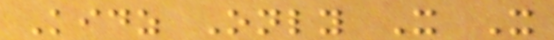Kidz Only X X
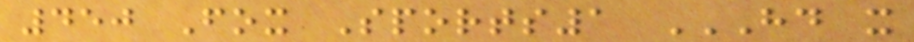450 Fox Sports1 HD X
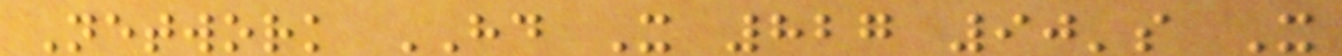Network HD X 827 90's X
